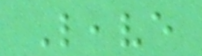Leave
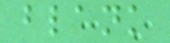blank
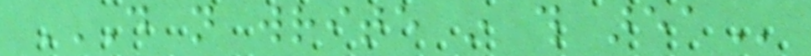DO NOT WRITE IN THIS AREA
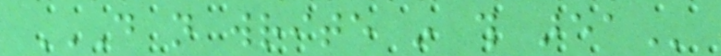DO NOT WRITE IN THIS AREA
